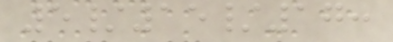5/15/17:
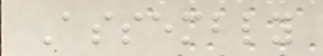Assembly
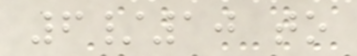6/10 to
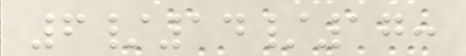6/14/17:
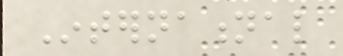International
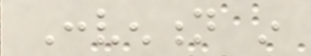Convention in
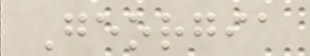Georgia
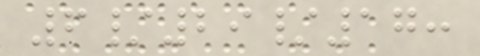6/29/17:
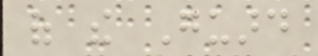of the Guard
